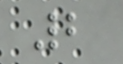2
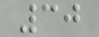30
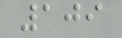109
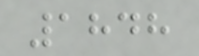1848
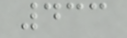433
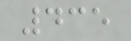435
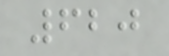620
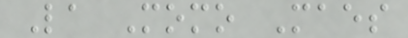La Momo Maes
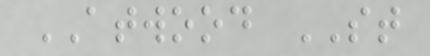ATWOOD ST
